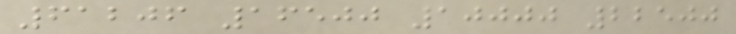61206 16500 10000 22500
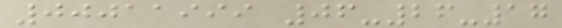00011999 06-26-17
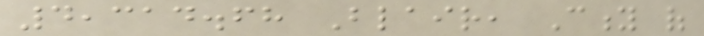4,314.68 Blair, City of
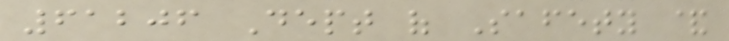61206 Dept of Safety &
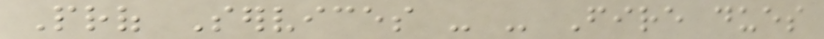Prof Services - - Fire dues
